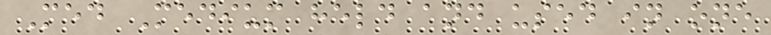Med Medium held and used in one
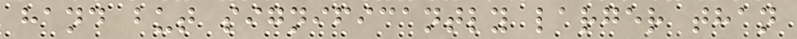hand but significantly larger than
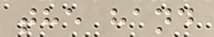the hand
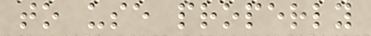to use properly
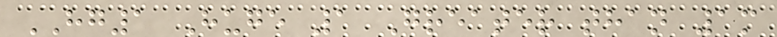HG1 Huge 1 Greater than 1m
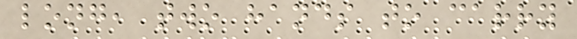long, two hands to carry
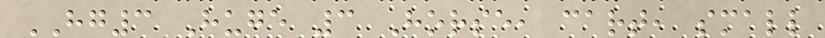HG3 Huge 3 Horse, cart, small
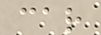car
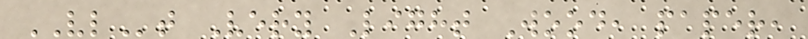VLt Very Light Wood, paper,
